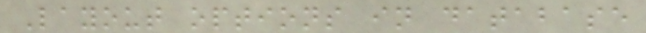Layout options in database
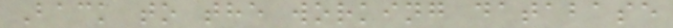Back to the working database
